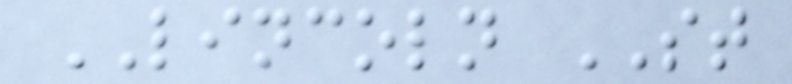LINCOLN ST
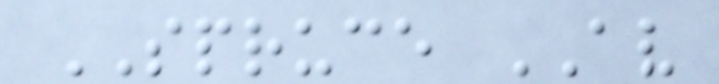SPRUCE AV
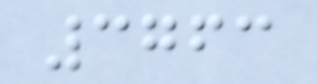3763
